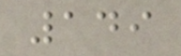149
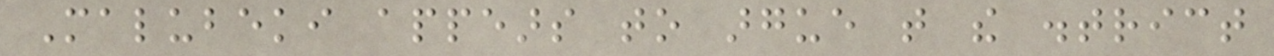Malubeki appears to argue that the district
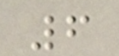6
